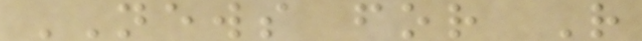NEWS for R
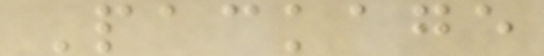Package
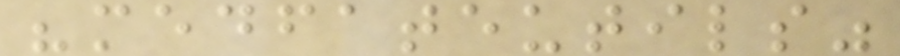"medfateutils"
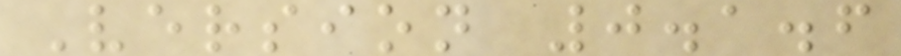Version 0.1.6
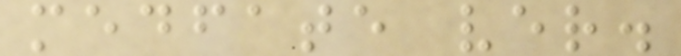medfate ver.
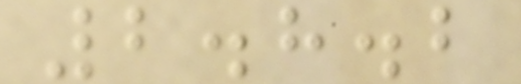2.8.2
